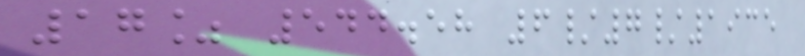17% 544.58 6/7/1935
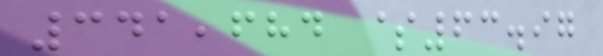341,684 $63.97
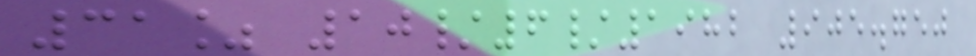31% 10/6/1982 905.750
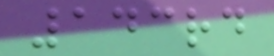143rd
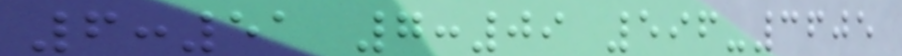6:51 7:09 596-3605
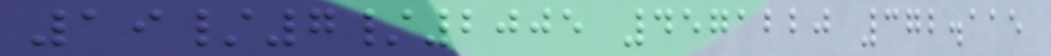19/7/2005 4571220 372.115
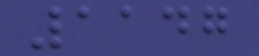1147
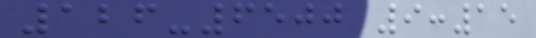126-6500 9:15
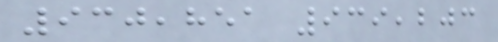930,851 939,203
